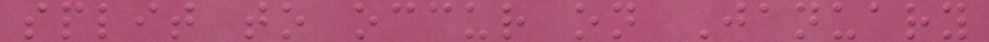split to occur on January
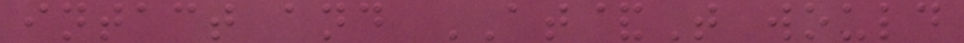intact and AT&T would
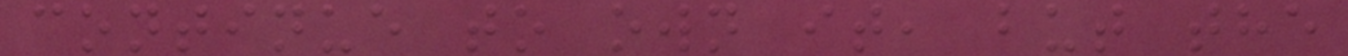continue to own it, but the
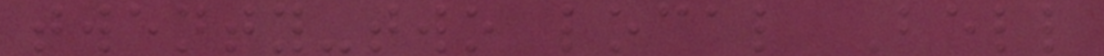twenty-two local Bell
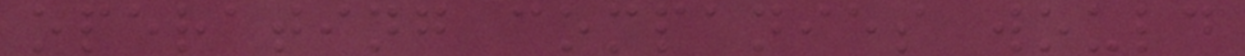operating companies would
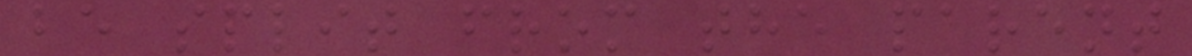be split from the parent
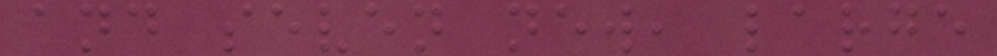and seven new, large
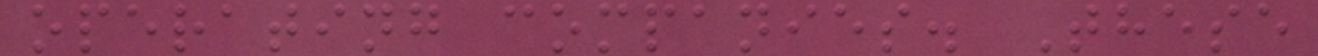operating companies. These
